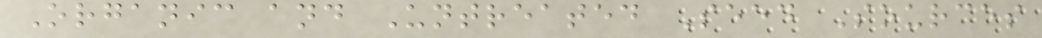Organic and Untreated Seed Sources
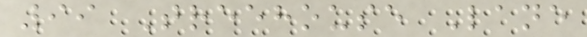99 Treehouse Lane
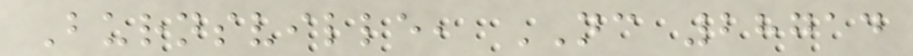Burnsville, NC 28714
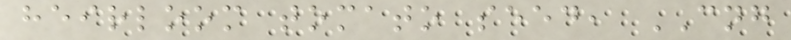heirloom tomato seed, CNG
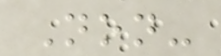Non-
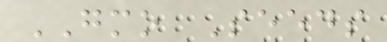GMO Seeds
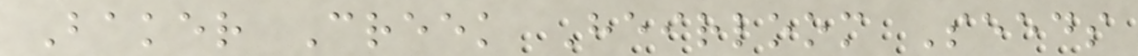Baker Creek Heirloom Seeds
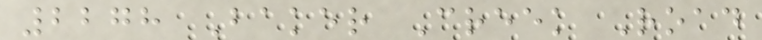2278 Baker Creek Road
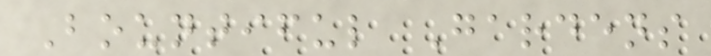Bountiful Gardens
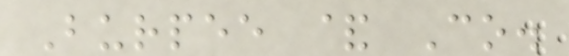Burpee & Co.
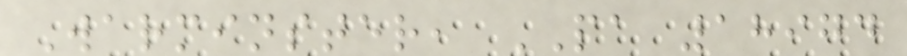Warminster, PA 18974
